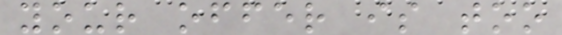your offer is too
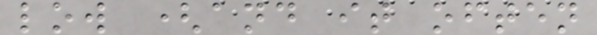low (and it often
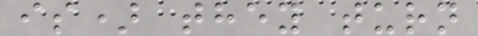is) they turn
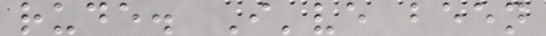rude. I've been
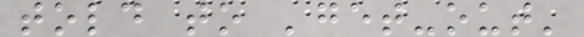told to 'get-out'
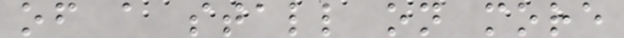of a stall on more
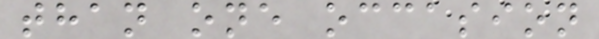than one occasion
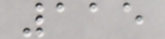115
